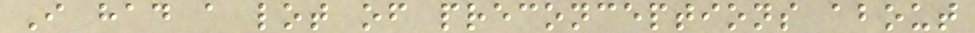I had a lot of preconceptions about
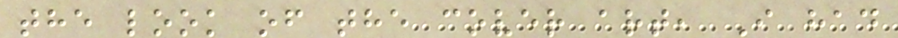the look of the cover art, I had
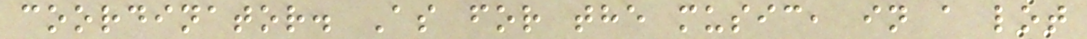coordinator. As for the music, in a lot
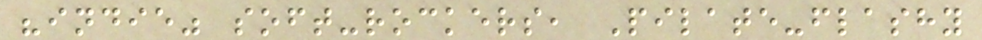"indie" soft-rockers, Pilate-flashy
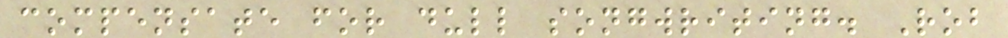compensate for dull songwriting. Rob
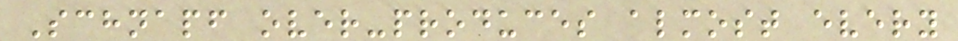Schnapf over-produces almost every
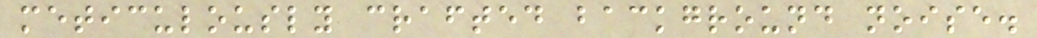meticulously crafted background noise.
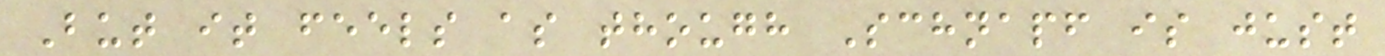But it feels as though Schnapf is just
